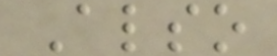Also
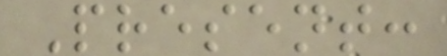Present:
